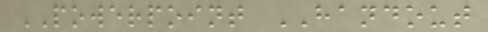POWERPOINT HANDOUT
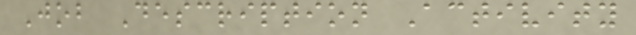Job Description Activity
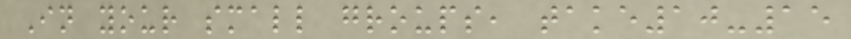In your small groups, take10-15
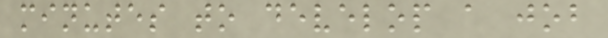minutes to develop a job
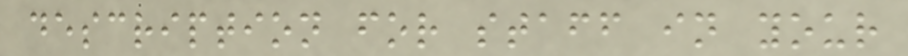description for staff in your
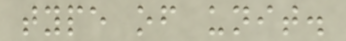type of unit.
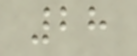28
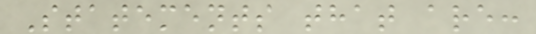Statements that are:
